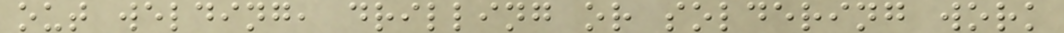out welding, drilling or soldering work
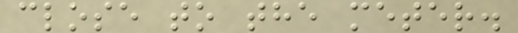close to the meter.
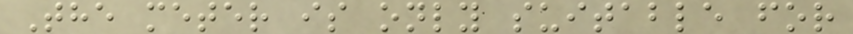The meter is only suitable for
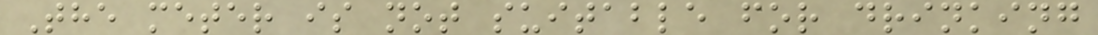The meter is not suitable for drinking
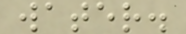water.
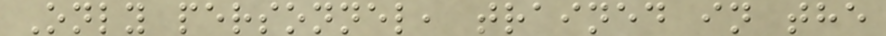Only personnel, trained in the
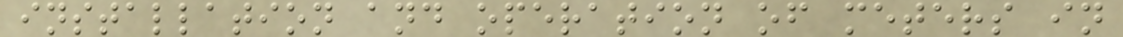installation and operation of meters in
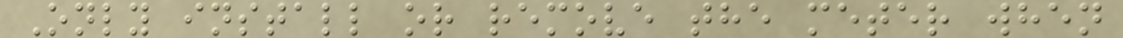Only install or remove the meter when
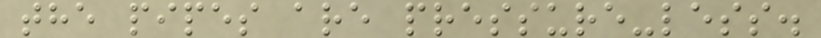the pipes are pressure-less.
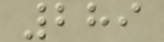289
